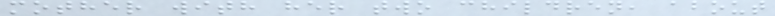mother with her two children, about
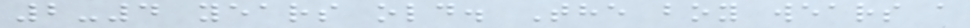2-4 years old. The boy wears a
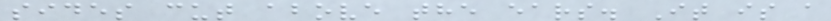sides cut above the ears. It is a
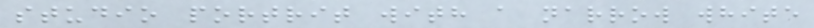studio portrit with a narrow white
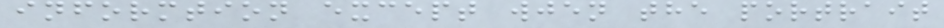informtion except wjen the portrait
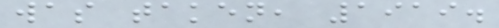was taken, 1919.
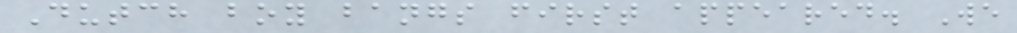Dutch boy bangs first appeared. We
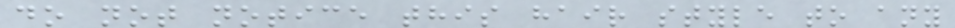do not notice this hair style to any
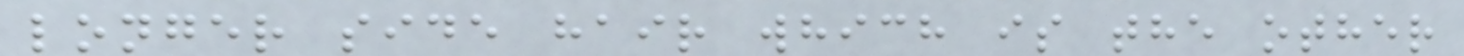longer side hair which is the other
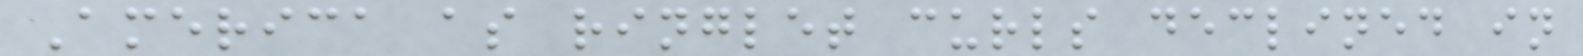America as ringlet curls declined in
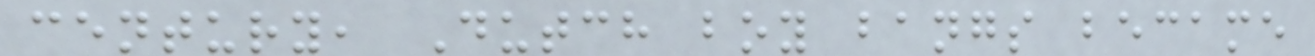century, Dutch boy bangs became
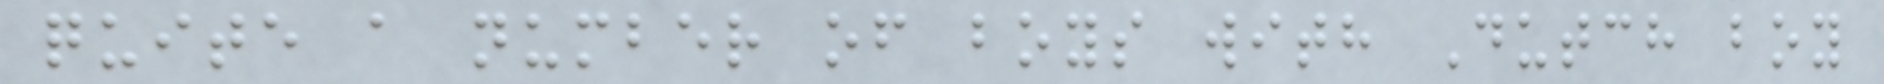quite a number of boys with Dutch boy
